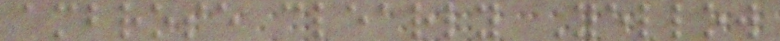ambrose clearly Yellow
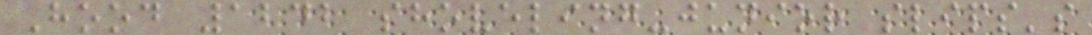Hood 1242 shoveling-junior slips's
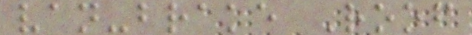van-brake Roof
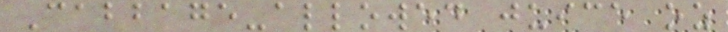Cabbage-allowed juice oz
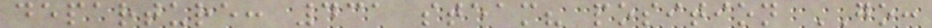departure: 431 steam? position GO:
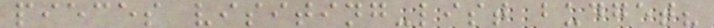pieces visiting-list budget?
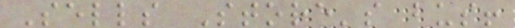Sells Store's bus!
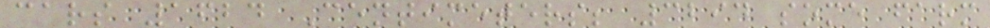cars 1624 Centimeters; 3294 some farm
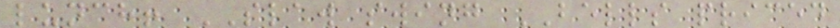lunch! SLAW swing BELLS priced
